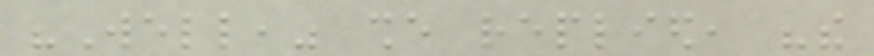"Well," she replied, "the
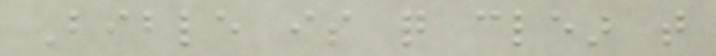Bible is quite clear that
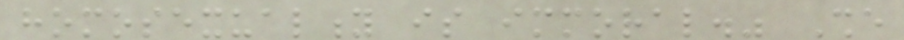homosexuality is immoral." She
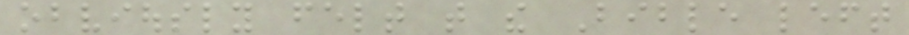obviously felt that the Bible left
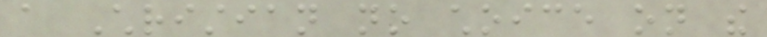a Christian no choice on the
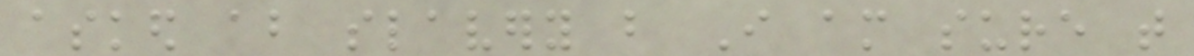asked about slavery but I am sure that
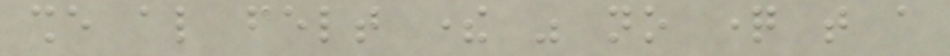she also felt there was no question that a
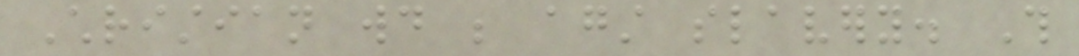Christian would be against slavery. This
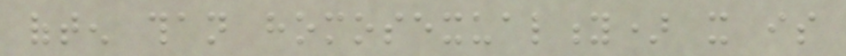often than homosexuality) it is
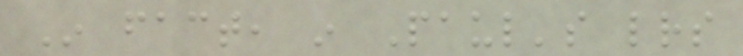In fact, in Paul's letters
